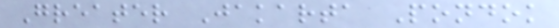Greater Jakarta Pondok
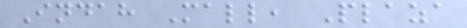Indah Mall, Plaza
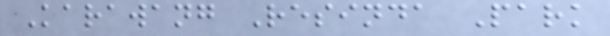Karawang Resinda Park
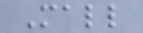Mall
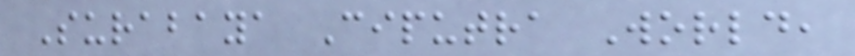Surabaya Ciputra World,
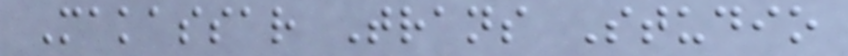Makassar Trans Studio
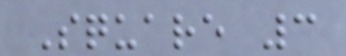Square 3
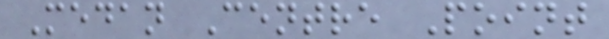Medan Centre Point
